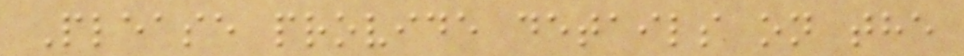Please provide details on the
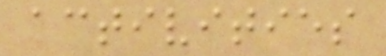activities
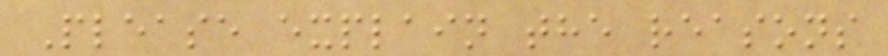Please explain the reasons
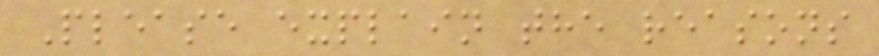Please explain the reasons
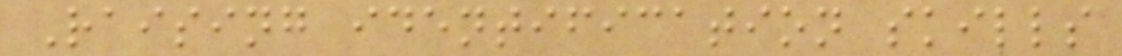Raising identification skills
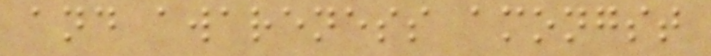and awareness amongst
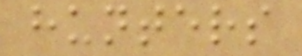hunters
